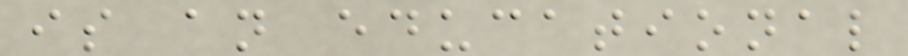is an educational
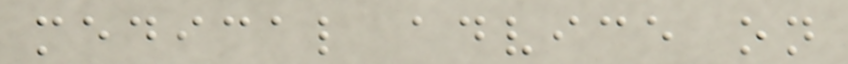medical advice on
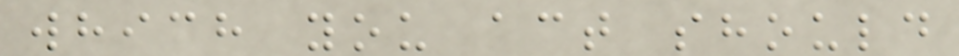which you act should
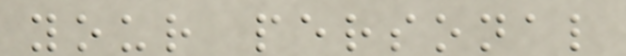your personal
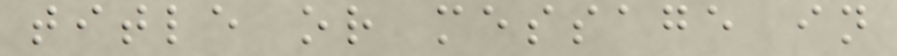title or message in
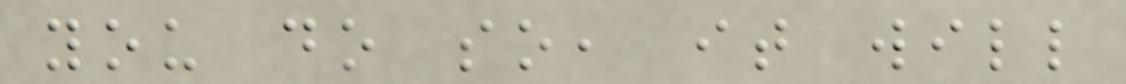you do so, it will
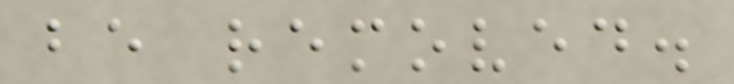be removed.
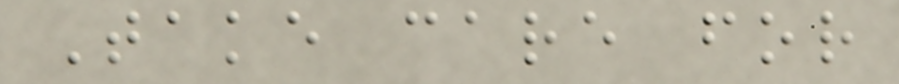Take care for
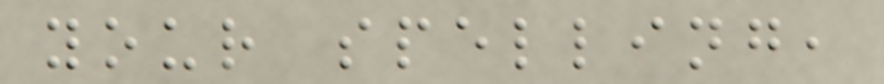your spelling,
